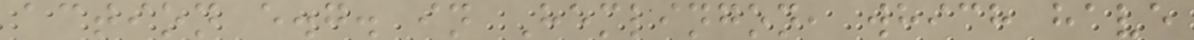action e.g. in Hemlingon, which have
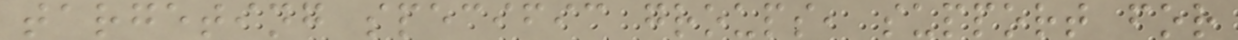targeting specific groups, support for
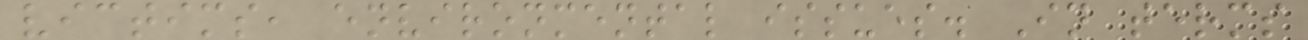victims, environmental issues. In terms
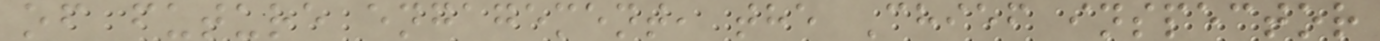of future engagement, the Chief inspector
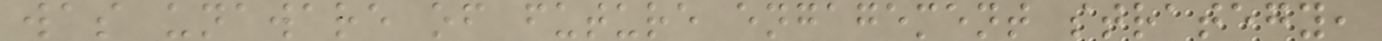was unaware of future engagement strategy,
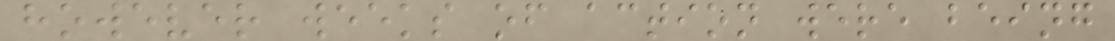however weeks of action were being
